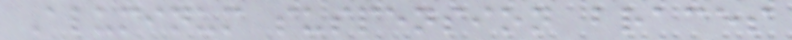Aluminum suspension braces
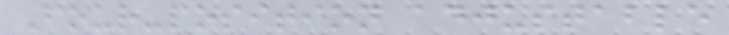Four-position adjustable
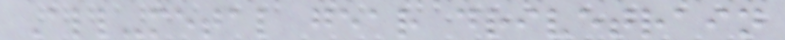All-metal gear drivetrain
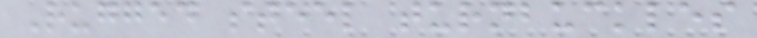Rugged steel turnbuckles
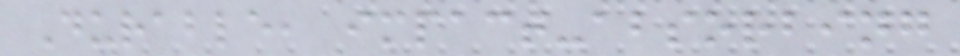Durable, impact-absorbing
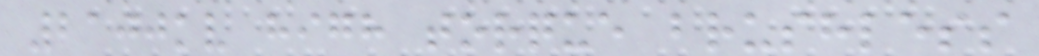2100kv high torque brushless
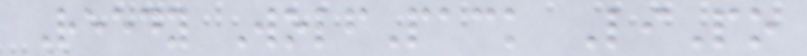Reedy WolfPack LiPo
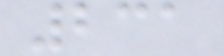231
